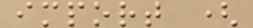import (
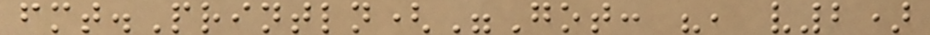fmt.Println("Got: ", v2)
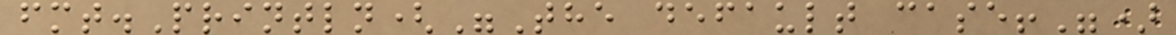fmt.Println("The default case!")
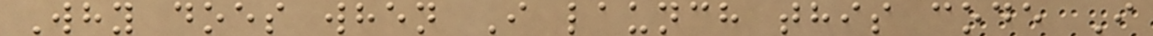Why does when I launch this code I
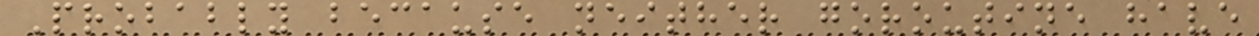Probably because neither goroutine have
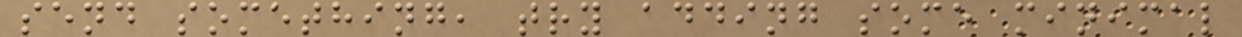send something, try adding some minimal
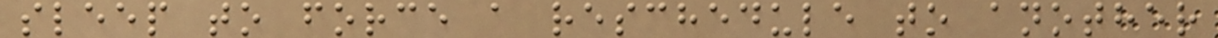sleep to force a reschedule to another
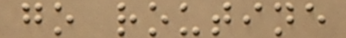go routine
